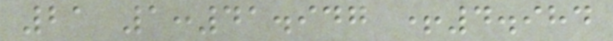21 1:41.947 +4.984
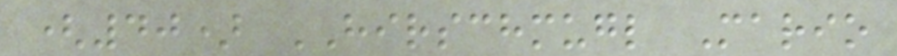(40) HIRSCHMUGL Mario
